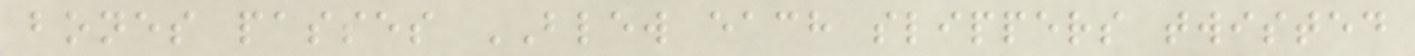bones passes BLEW each slippers twisted
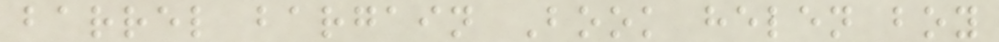barrel bargain Book helen boy
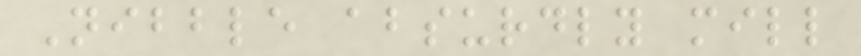Nibble absurdly mill
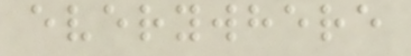everywhere
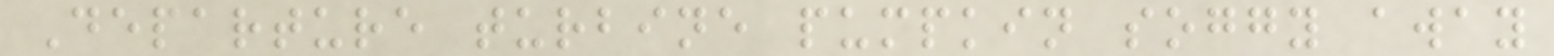Departure turbine pumpkin soggy away
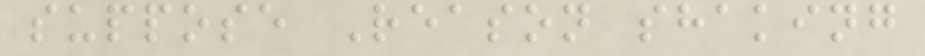suppose Reason shaking
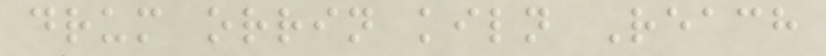drum orrin kiln Reach
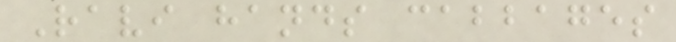Ravi hands cabbages
